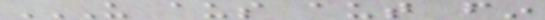US AUS AUT FIN
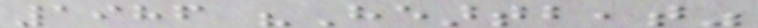1986 "Heartbeat"
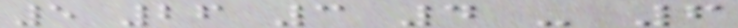5 26 3 4 - 6
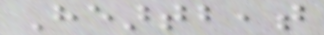Heartbeat
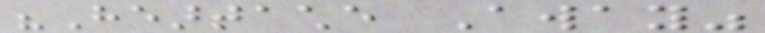"Heartache Away"
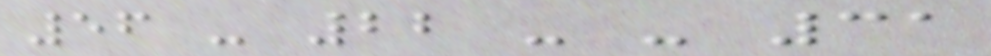56 - 22 - - 31
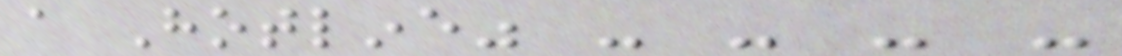a Hotline" - - - -
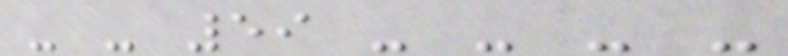- - 59 - - - -
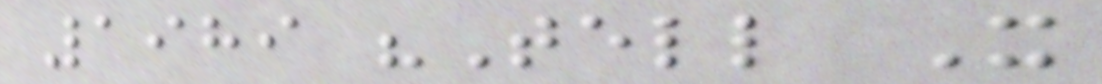1989 "Tell It
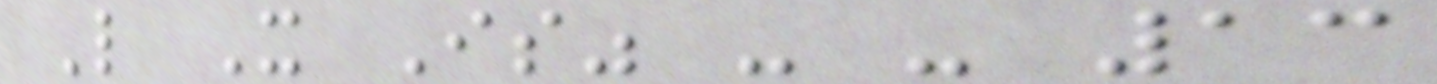Like It Is" - - 13
